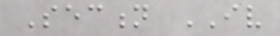Section IV
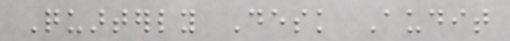Quarterly Desk Audit
